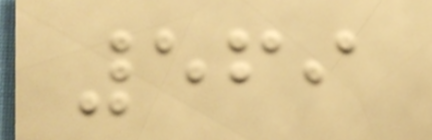569
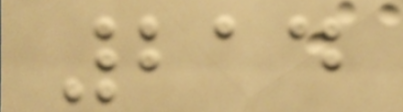214
